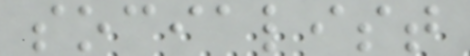socialist
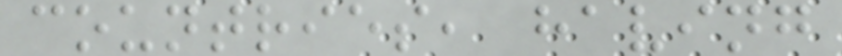countries, having
